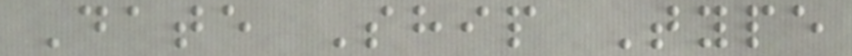Date Ship Type
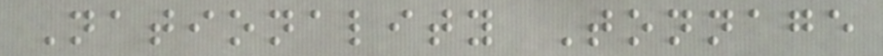Nationality Tonnage
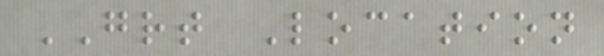GRT Location
